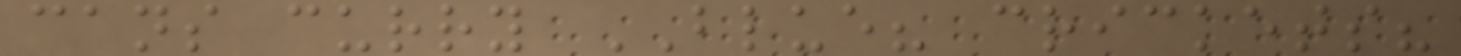cans curry BLUE? crickets?
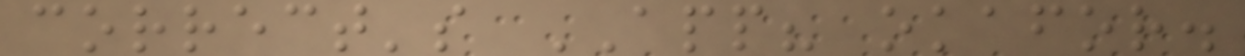correct's APP? okafor.
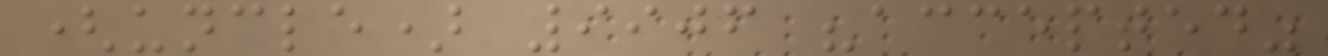(uncle) 9906 "accepted"
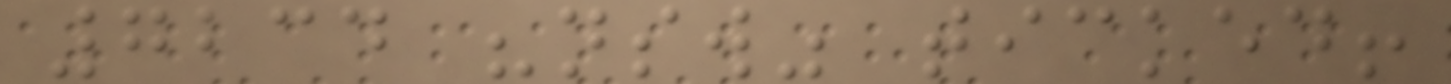7234 "nsw" ticked!
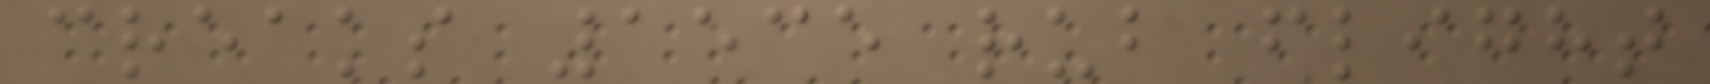creaks 1535 rub flight
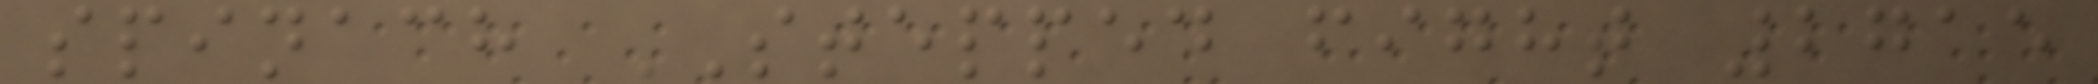spinach STEPPED fight 2715
